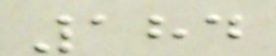184
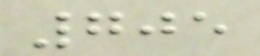705
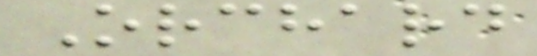Orchard
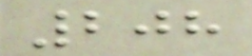208
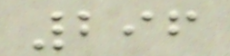296
